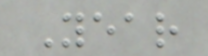Year
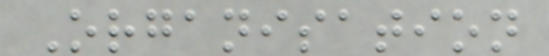Organisation
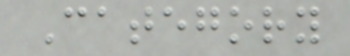Category
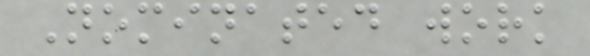Nominated work
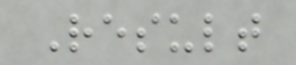Result
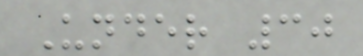Under 30
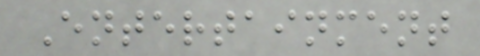Entertainment
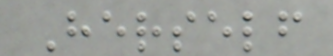Herself
